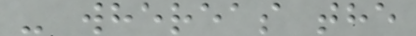- whereas the
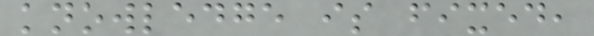knowledge is fixed,
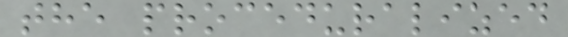the proceduralized
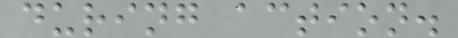during action.
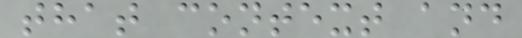that context and
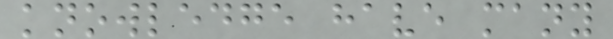knowledge have many
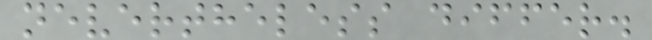nevertheless differ.
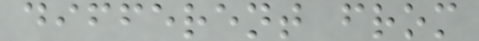different from
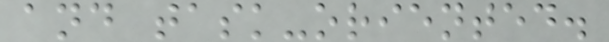and task-oriented.
